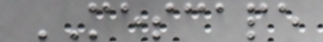MESCAPE
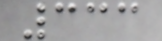333
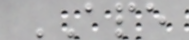APE
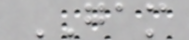GAM
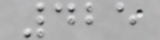425
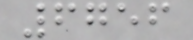6756
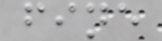fine
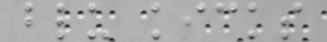blu kicks
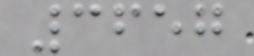3657
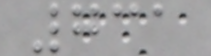731
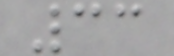33
